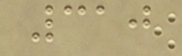310
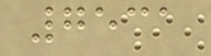7531
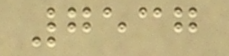7537
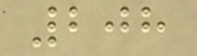208
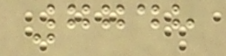7748
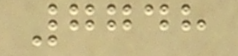7748
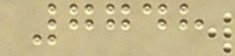7748
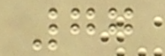77
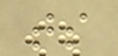ts
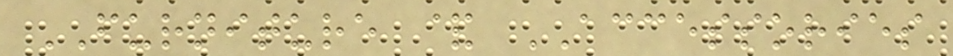FURNITURE & ACCESSORIES
